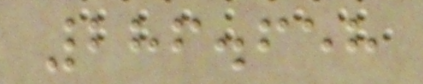286.658
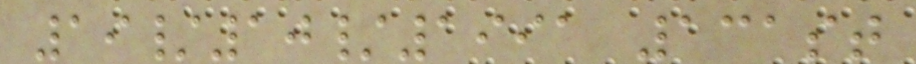19/10/1991 131st
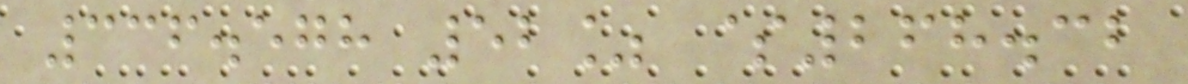336.578 52% $268.32
